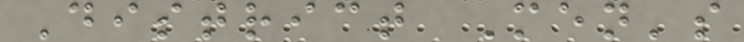District Men's
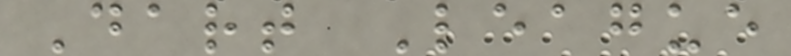Dart League
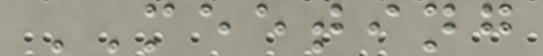MEETING
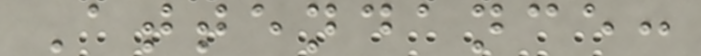Attendance:
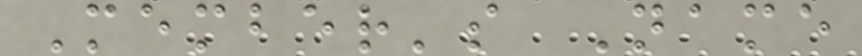Member's Name
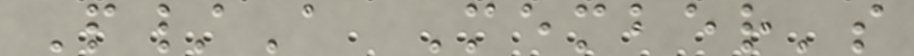P/A Member's
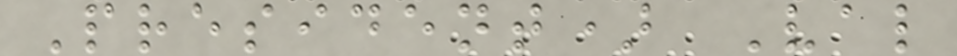President) Val
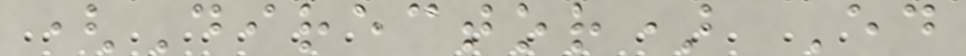(Director) Ed
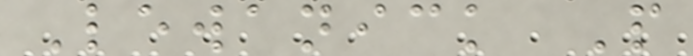Lewanick P
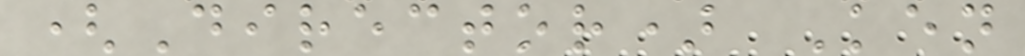(Director) Ken
